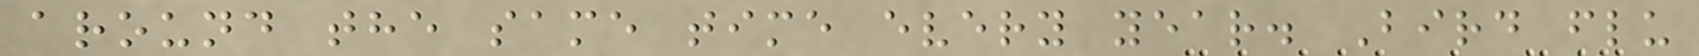around the same time every year. Bird flu
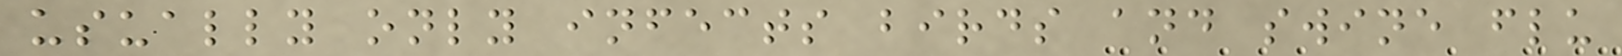usually only infects birds and swine flu
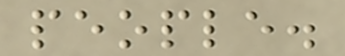people.
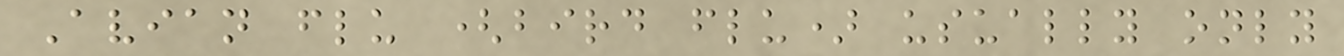Avian flu (bird flu) usually only
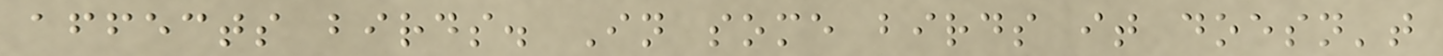affects birds. In some birds it doesn't
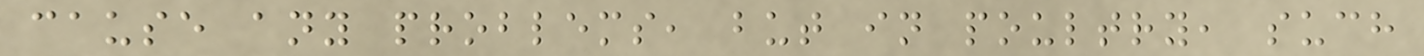cause any problems, but in poultry, such
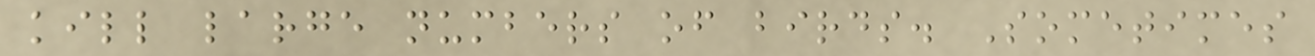kill large numbers of birds. Sometimes
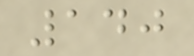140
